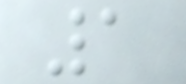1
